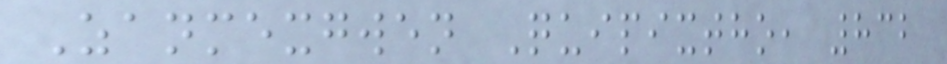Zanmexgwen Quipixtho, 832
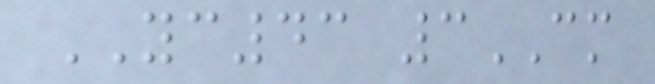YC43 3CM
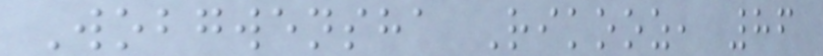Wobgwensha Rikooz, 86
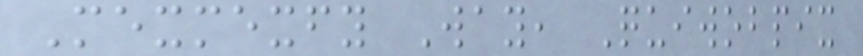Mexmexfy Way, Quiwobpix
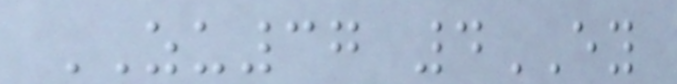ZU37 4EY
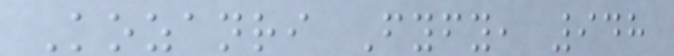Kozanri Fyfy, 948
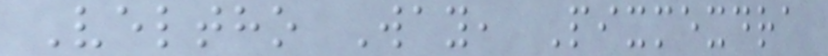Veltho Way, Pixmexdra
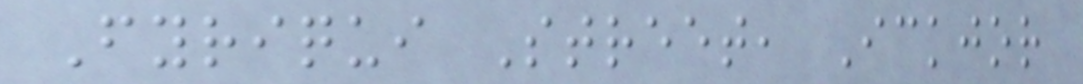Fyriqui Street, Ickjor
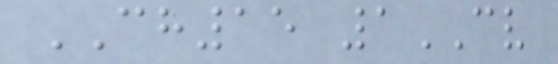CH15 1CV
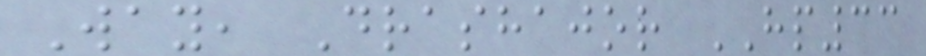Way, Drashajor HP33
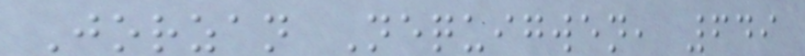Jorzan Nequigwen, 649
